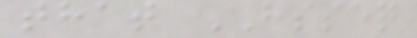that HSSEQ
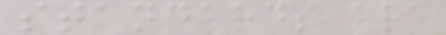standards are
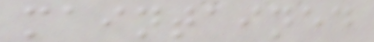maintained
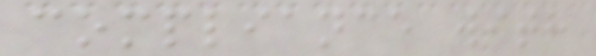compliance with
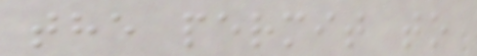the permit to
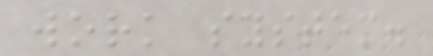work system.
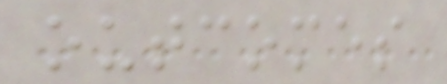outcomes
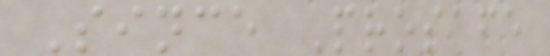Since Prosafe
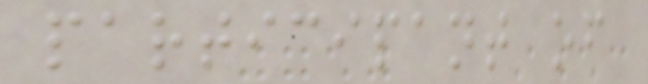participant of
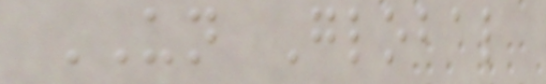UN Global
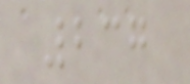237
